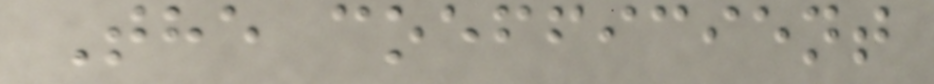The coefficient
